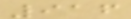916
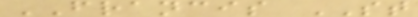FRANCIS ST
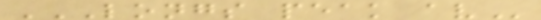LONGS PEAK AV
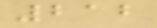212
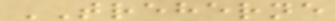TREHERNE
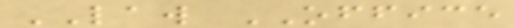LAW OFFICE
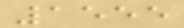1555
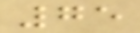75
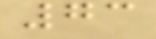73
